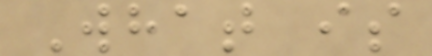What is
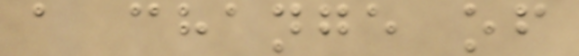a change of
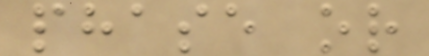phase or
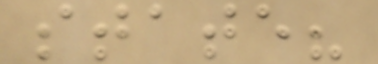state?
